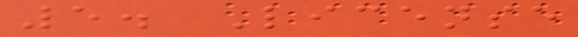5. License
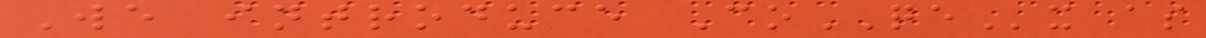We introduce CoQEx as
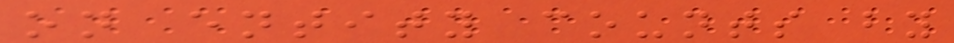on entity counts by
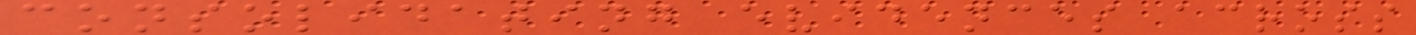consolidating evidences across
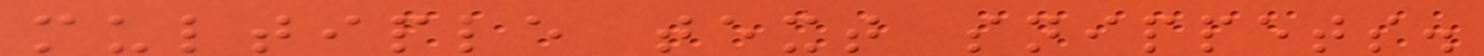multiple text snippets.
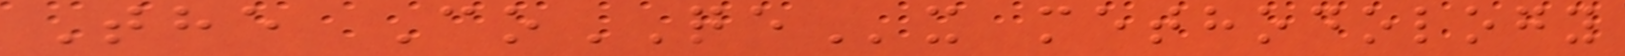The CoQEx methodology
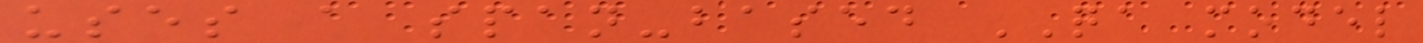uses a span-based QA model
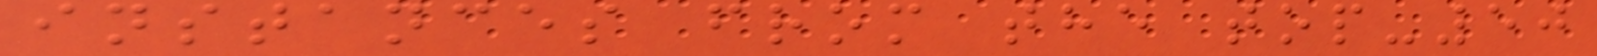instances from the top-50
